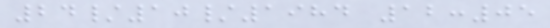24/10/1984 12:05
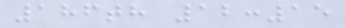186th 12:15
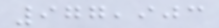977,903
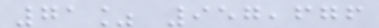71% 957,676
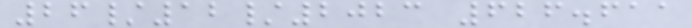26/12/2023 626.611
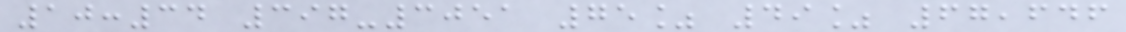10:34 397-3051 75% 49% 67,646
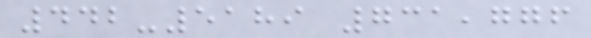442-5189 731,776
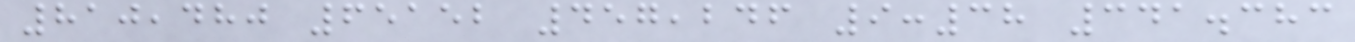810,480 65152 457,246 9:38 341.383
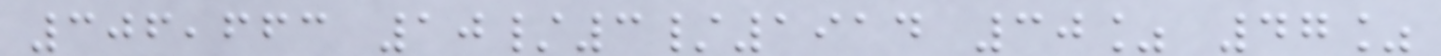306,663 10/3/1914 30% 47%
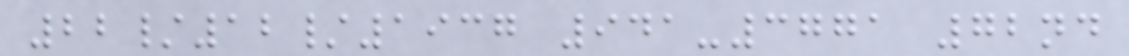22/12/1937 941-3771 72nd
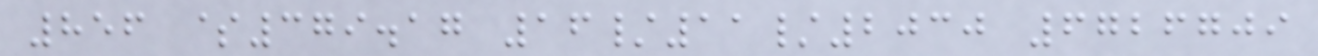856 $379.17 16/11/2030 6726709
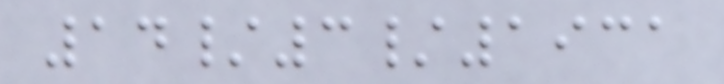14/3/1931
